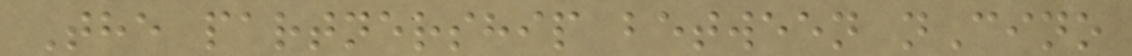The partnership between nCino
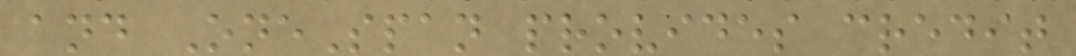and OneSpan provides credit
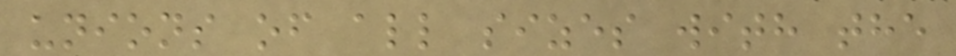unions of all sizes with the
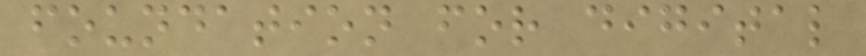foundation for digital
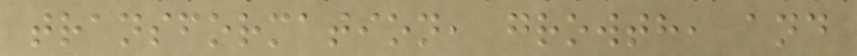transformation, growth, and
